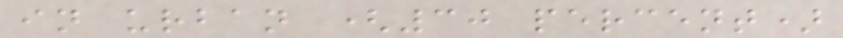in urban (30 percent)
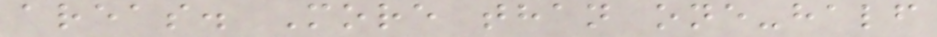areas. More than one-half
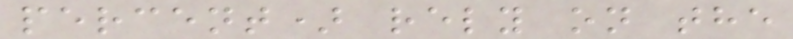percent) rely on the
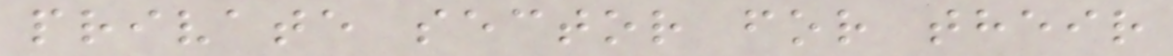private sector for their
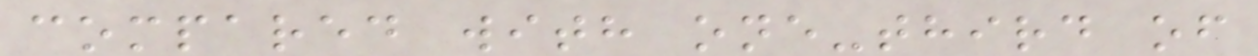compared with one-third of
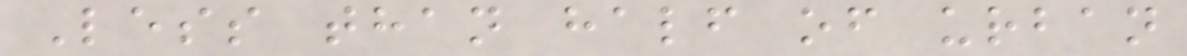Less than half of urban
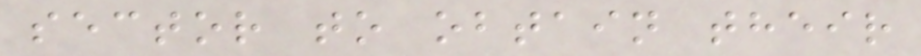sector to obtain their
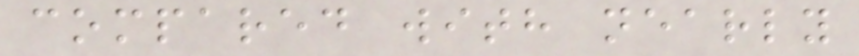compared with nearly
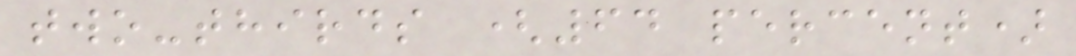two-thirds (64 percent)
